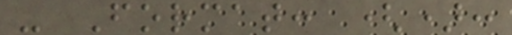- Format: ():
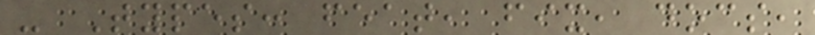- Types: feat, fix, docs,
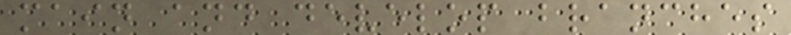main and develop branches
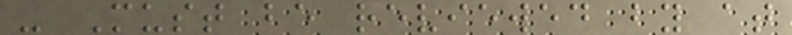- Must be reviewed by at
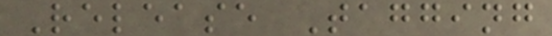Release Tagging
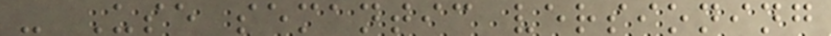- Use semantic versioning
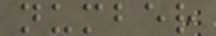number
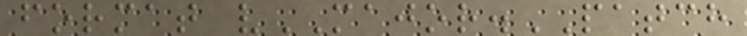format vMAJOR.PATCH
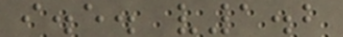i.e. v1.2
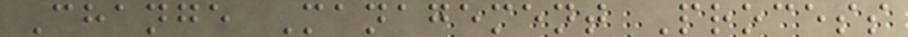Change Management Process
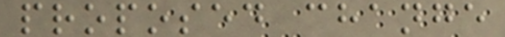proposed change
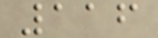116
